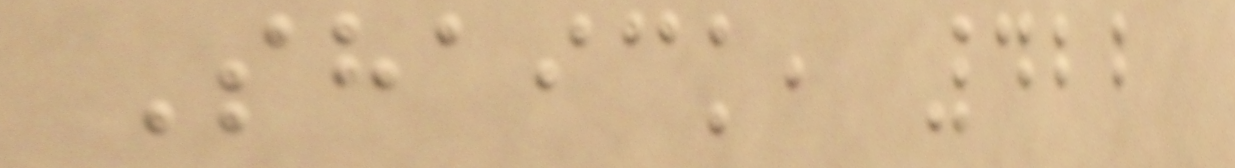Shaick, 422
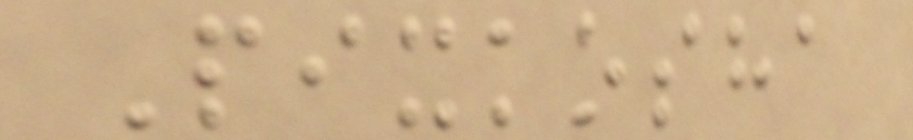Pixkosha
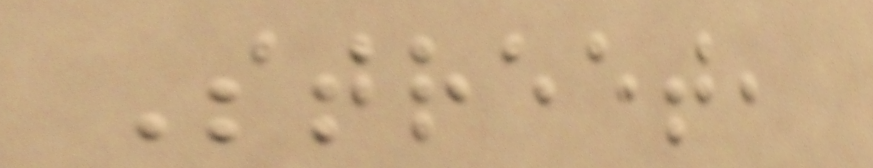Street,
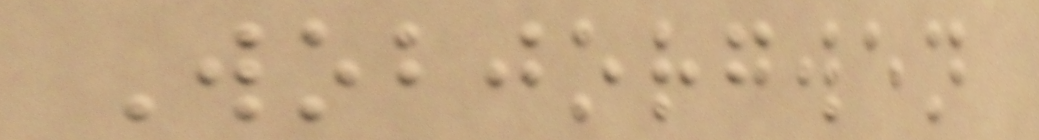Wobjorgwen
